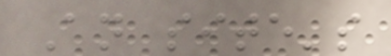An site's
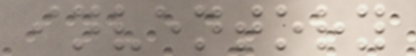inventory
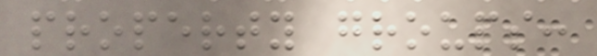property groups:
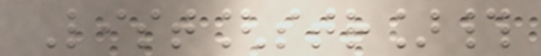List[str]#
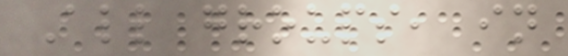All groups, in
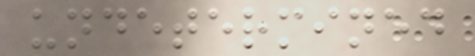undetermined
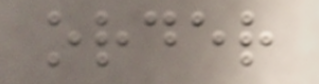order
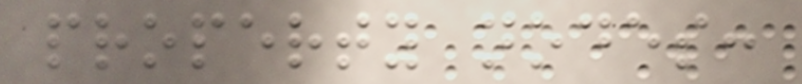property nodes:
